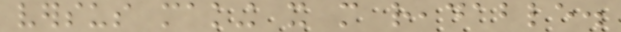versus making it more readable.
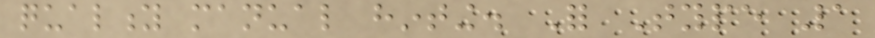quality manual hinting. For Type 1
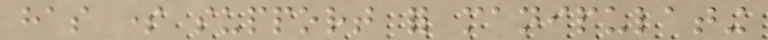has some support for manipulating
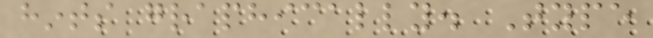hints graphically. Type
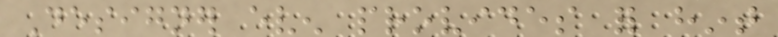Designer even provides for hint
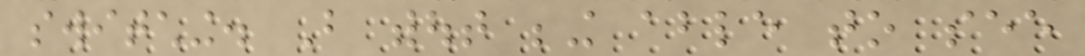switching. But without being able to see
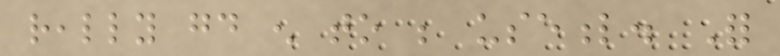really good enough to be useful. For
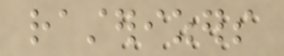rasterizers
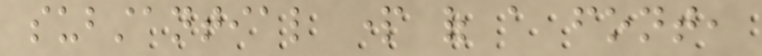substantial part of a font,
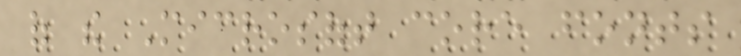of the Microsoft core fonts
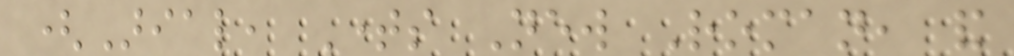(Arial, Times New Roman, and
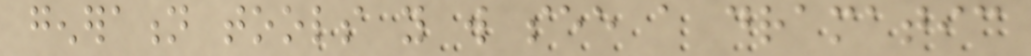generation tools you will see a dramatic
